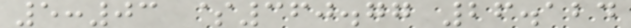5:03 $360.77 26.124
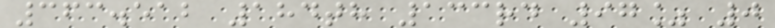363.512 184th 133rd 97% 0
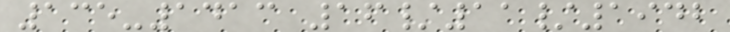135-1413 16/11/1942
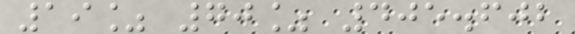19% 70% 405.602
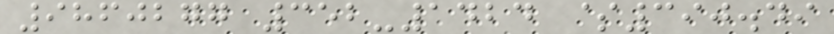9860277 352-1424 $390.49
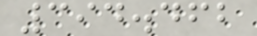394.462
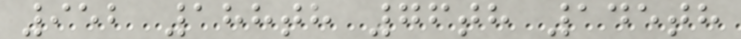952 188th 76th 145th
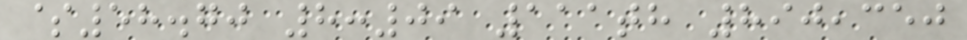$58.70 8:09 111th 890,350
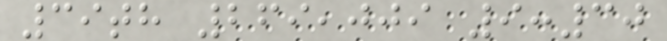39th 269,009 9:30
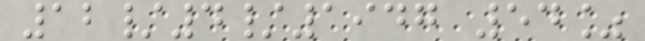12/4/1947 54%
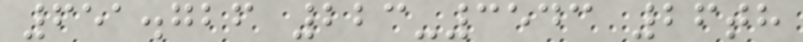651.726 223-3543 26th
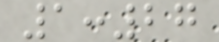1:27
